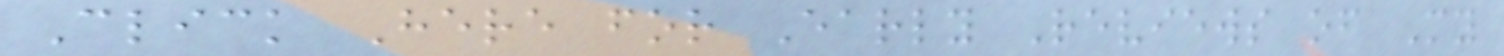Click Here for Early Reviews of My
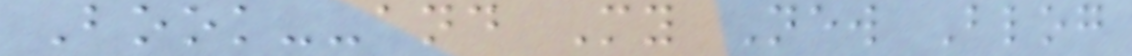Book--and My New Blog
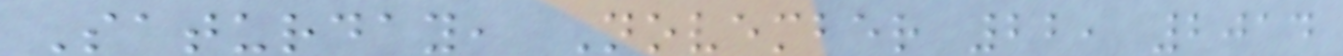Saturday, November 22, 2014
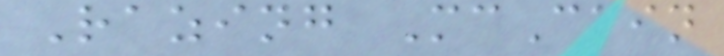Razing McCain
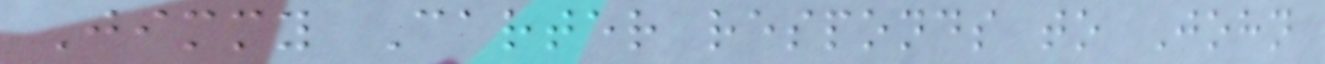Jimmy Carter responds to John
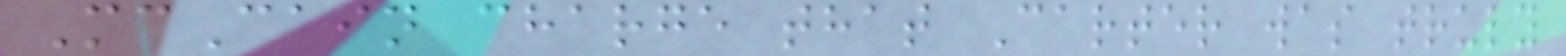McCain charge that Carter was truly
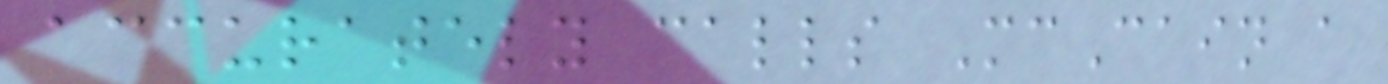accurately calls McCain a
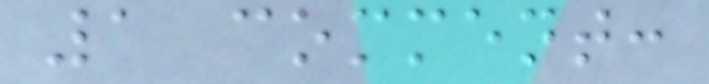1 comment:
